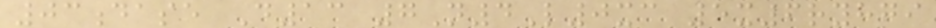03dase D13 7N4L0xc 5x6ryhgi
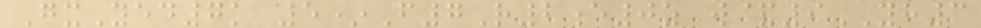GxYed7k 5*F7R2e0z w&9YH3
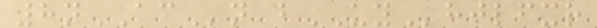8nACn bUYhjlfxr
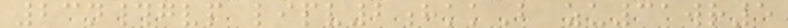23n#gvp lipv2hkkB zu31wr5
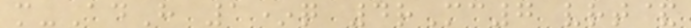m-AdH 1*q 4rMc7 vrt&
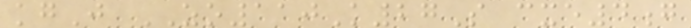kgJ ZO110K27S cxe4g
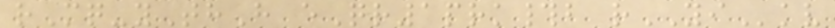rMq-yThH eQr1prk#b rYIkv
